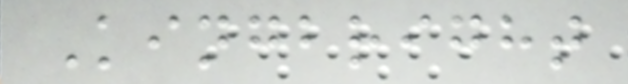Kingbright
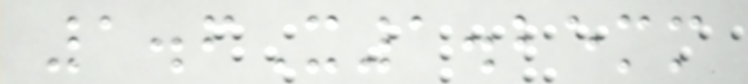1.6X1.25mm
